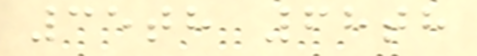35th 68th
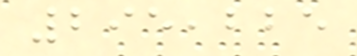295,225
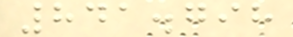841.798
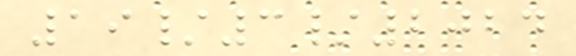19/3/2024
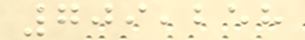709,258
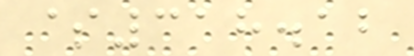$318.12
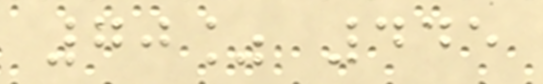70% 445
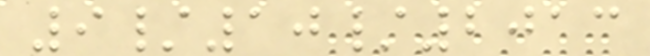9/10/2013
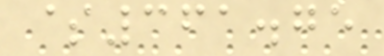$361.75
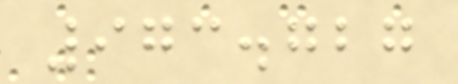973.727
